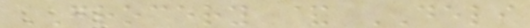GROCERY & DELI
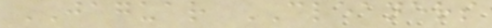JAGUAR CLEANERS
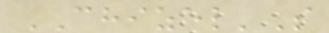CHIZEL'S
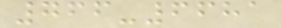766-6681
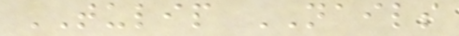TULIP NAILS
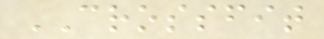CROSSFIT
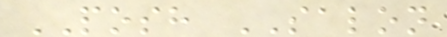POSH SALON
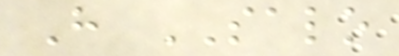H SALO
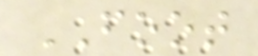FOOT
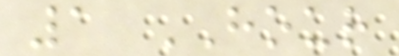1 HOUR
